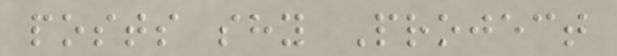posts shy Project
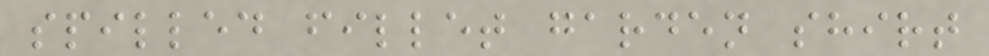spilled fillet garden shirt
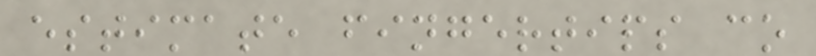estimate fingertips co
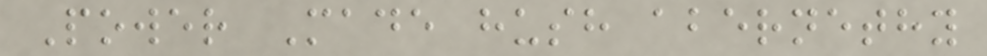Power Made hush abernethy
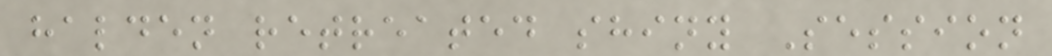halden retreated shiny Session
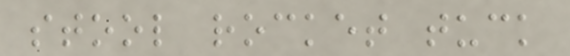stool rocket tuck
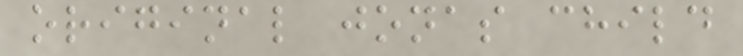original jonas child
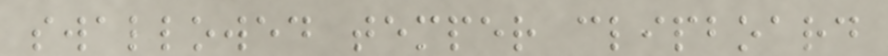swallowed temper clipboard
